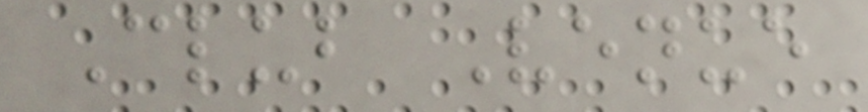Club Venue
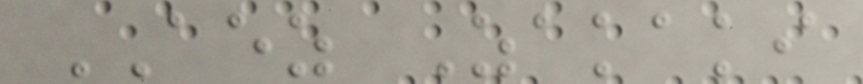AEZ Zakaki
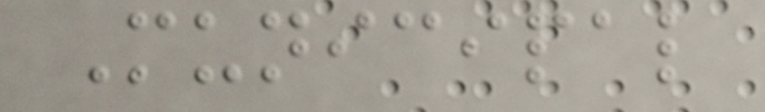Municipal
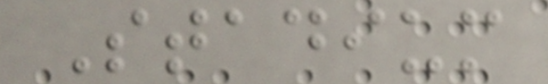Stadium
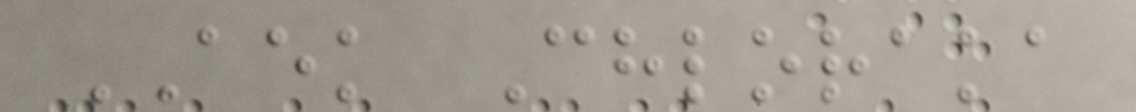AEK Chloraka
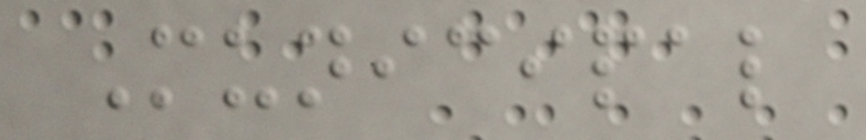Municipal
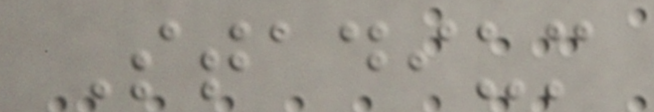Stadium
